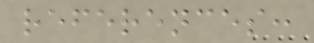references:
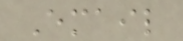Email
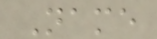Name
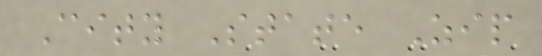City State Zip
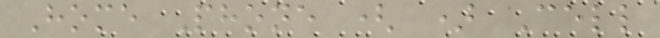Home Phone ( ) Cell
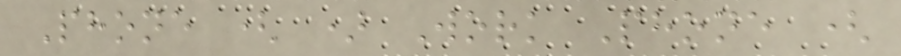Phone ( ) Work Phone (
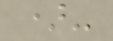)-
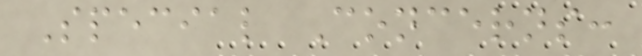Special Concerns:
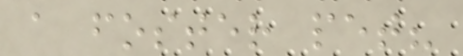a foster pet?
